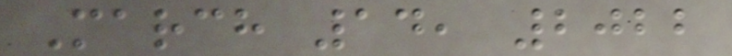March 14, 2022
